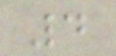4
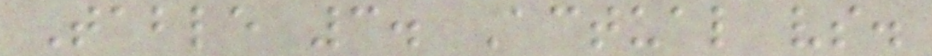Table 3. Actual vs.
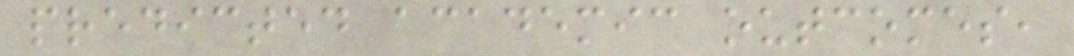predicted academic outcomes,
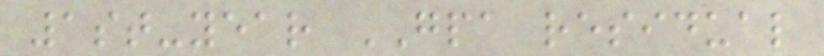1st-year GPA residual
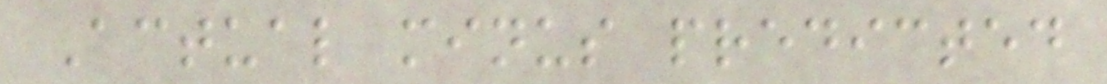Actual minus predicted
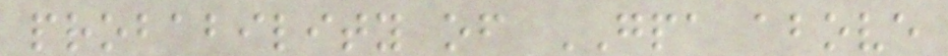probability of GPA above
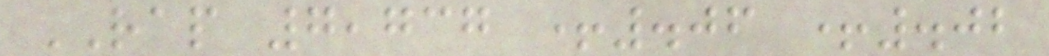RAP 7,737 +.06 +.02
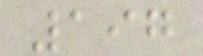197
